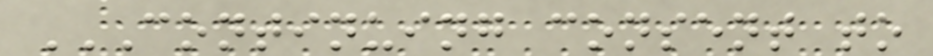CONTINUING CONSENT TO
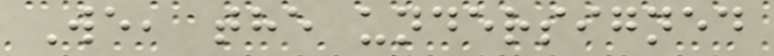We, the undersigned
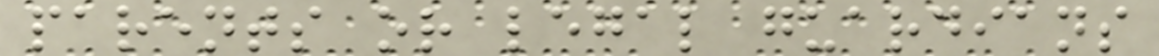parents or legal guardians
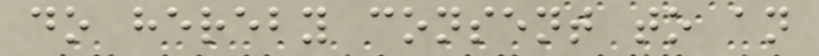do hereby consent to an
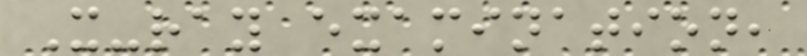X-ray examination,
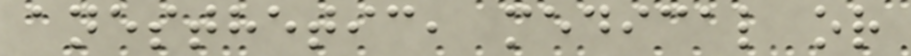anesthetic, medical or
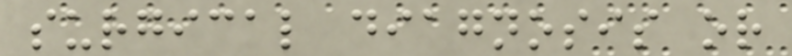surgical diagnosis or
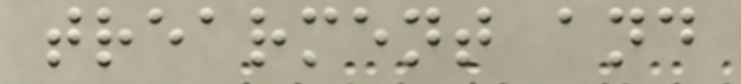trearment and
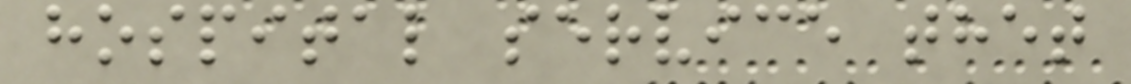hospital service thet
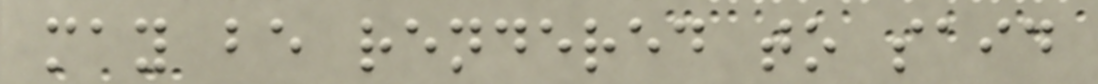may be rendered to said
